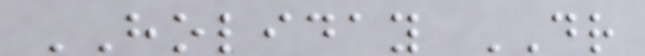HOLIDAY DR
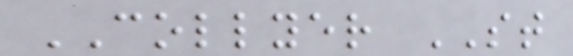COLLYER ST
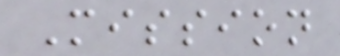Mission
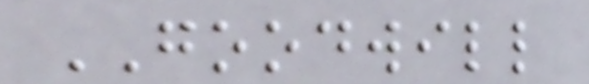GOODWILL
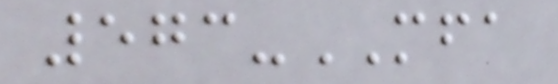573-MFA
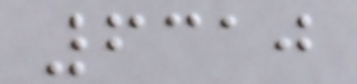6310
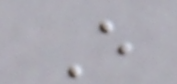E
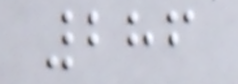286
